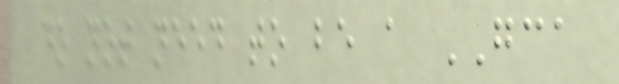do not need to be a GCA
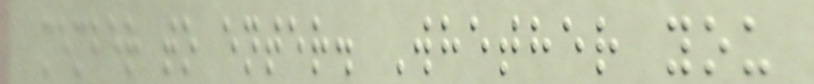member to enter. Whether you
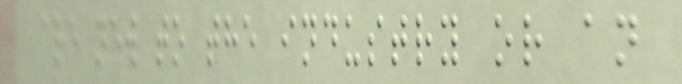are new to the industry or an
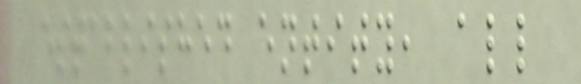established entity, all
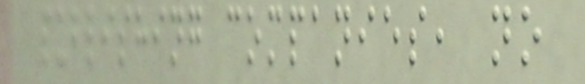publishing companies, no
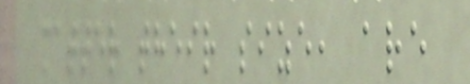matter their size, are
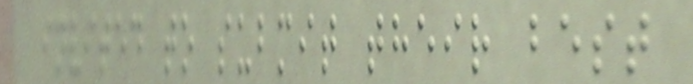invited to submit their best
